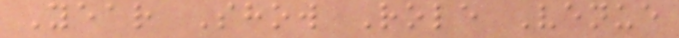Year Show Role Venue
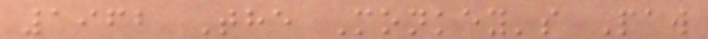1962 The Monkey's Paw
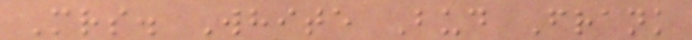Mrs. White Bud Frank
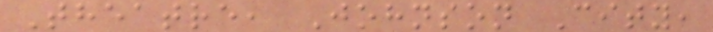Theatre, Johnson City,
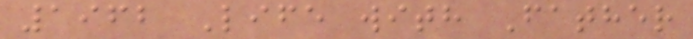1962 Life with Father
